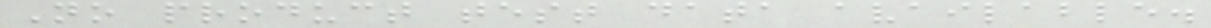No product test data available.
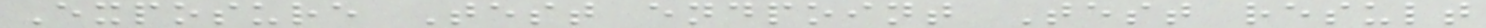Exposure Test endpoint Test result
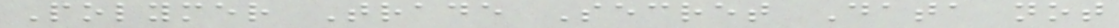Polymer Trade Secret Data not
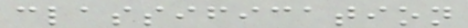classification
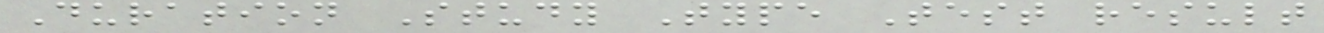Duration Study Type Test result
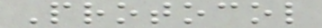Protocol
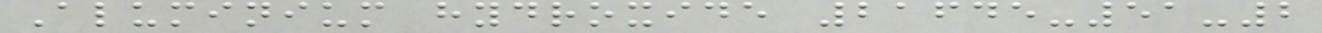Aluminium hydroxide 21645-51-2
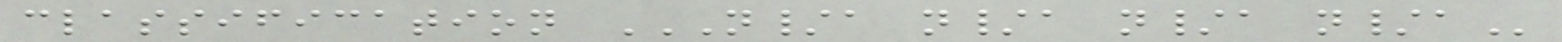classification N/A N/A N/A N/A
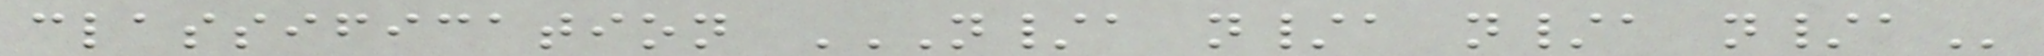classification N/A N/A N/A N/A
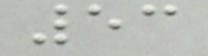53
